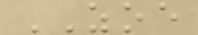ZOE
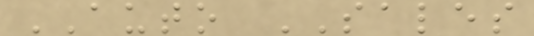AUTO SALES
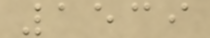1539
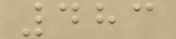483
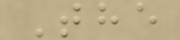The
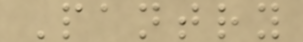Pantry
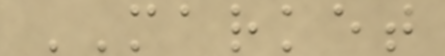MARKET
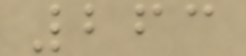263
